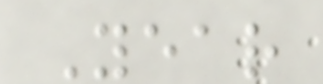Year
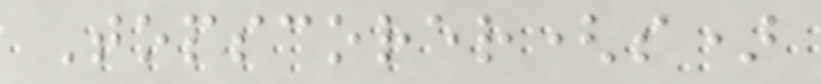Topscorer(s)
